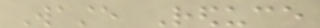Waste Reduce
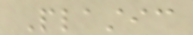Plastic
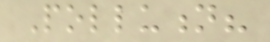Pollution?
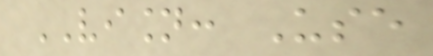VISION: Use
